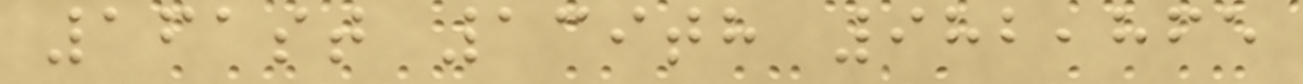161st 139th 982,865
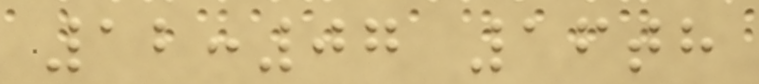12:07 16th
